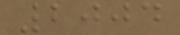2004
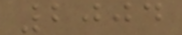2004
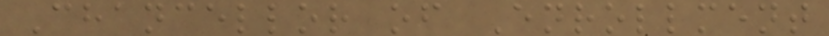Chancellor of Enrollment
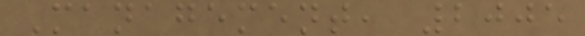Management, 2005
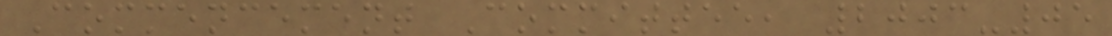Commencement Committee, 2003-05
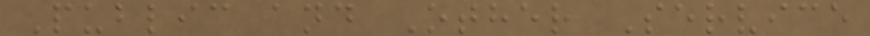Public and Other Service
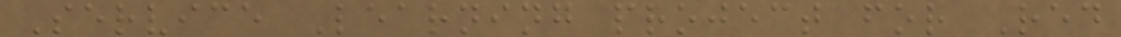Service Learning project for Red
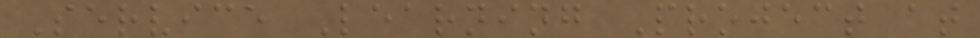Service Learning Project at
